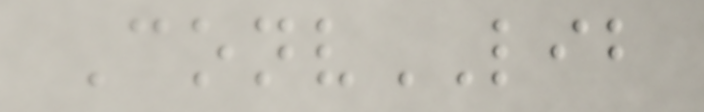ConvLIB
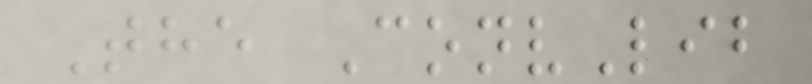The ConvLib
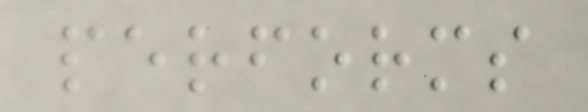performs
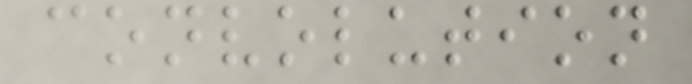convolution
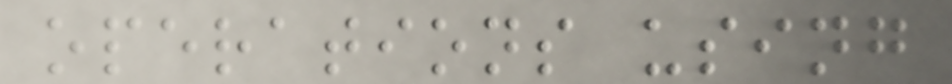operations using
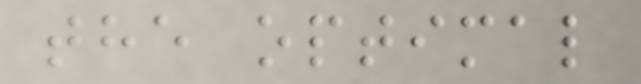the optimal
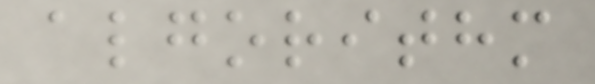algorithm
